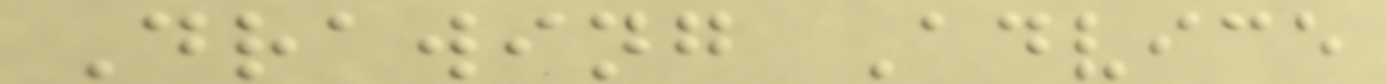Drawing Advice
